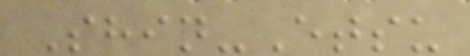Shin-Etsu
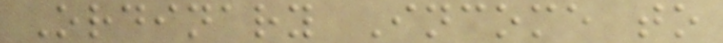Ordinary Income to
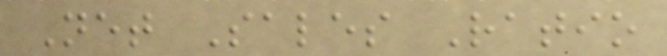Net Sales Ratio
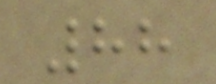88
